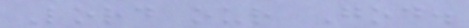Lord our God.
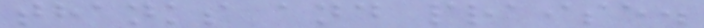thanks and praise.
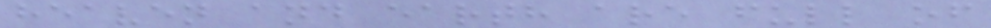heaven and earth are full of
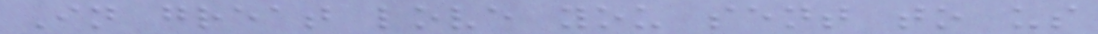In great love you sent to us
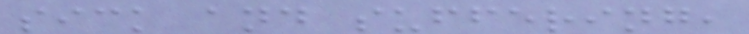sick and suffering,
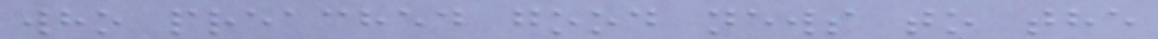who preached good news to the
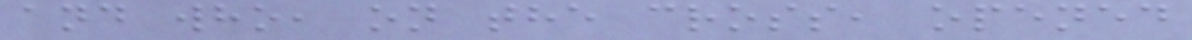and who, on the cross, opened
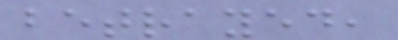betrayed,
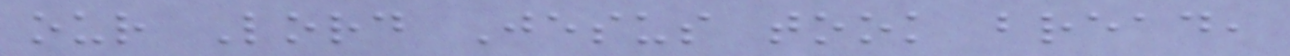our Lord Jesus took bread,
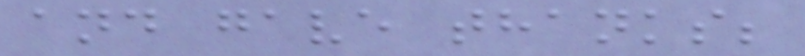and gave thanks;
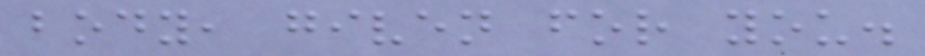body, given for you.
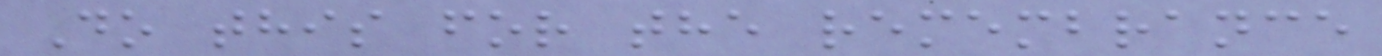Do this for the remembrance
